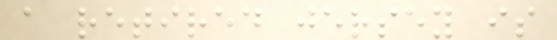a retired jersey is
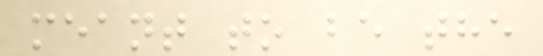meant to be the
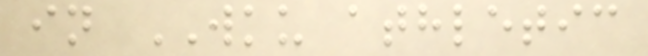in WKU athletic
